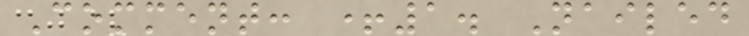Comment: +1. Nailed
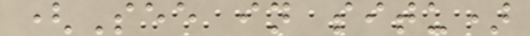(See in situ)
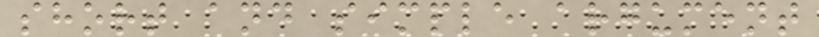short and simple argument
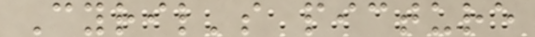Cyril's picture
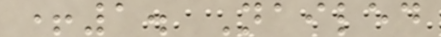+1. Nailed
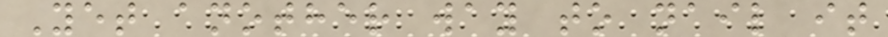Yet another way to nail it
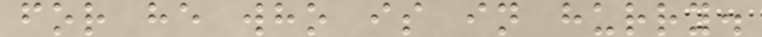for he who is in hurry.
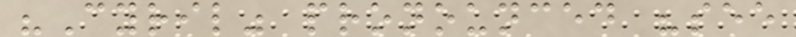"Cyril" pronounced "see
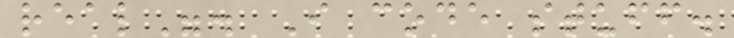real". I code stuff.
